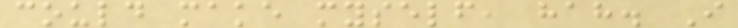could make myself, hah. I
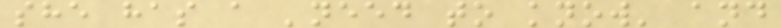she has a 'need to know' and
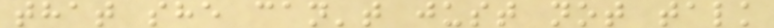that she can't just not talk
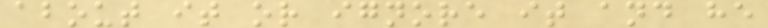about it or ignore it and he
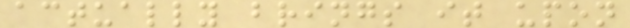actually brings it upon
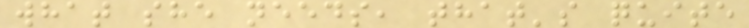what she needs, that's quite
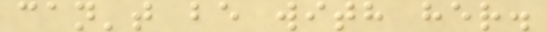can't be with her.
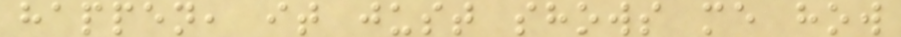happen, it just shows me how
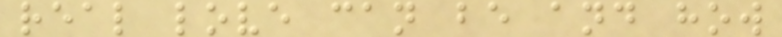real love can be and how
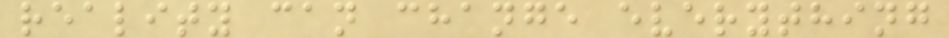reality can change everything
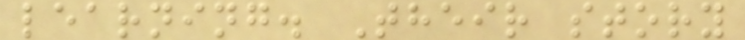learning. Their story
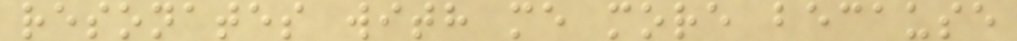resonates with me more because
